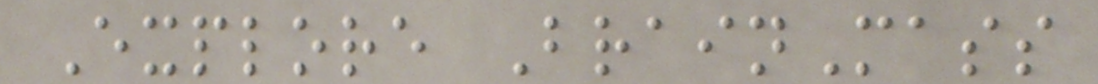Explore BrainMass
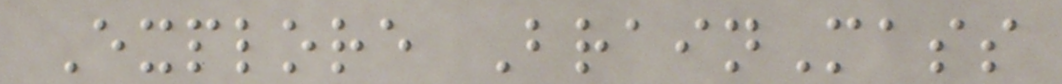Explore BrainMass
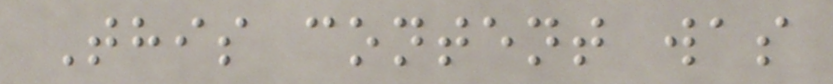This content was
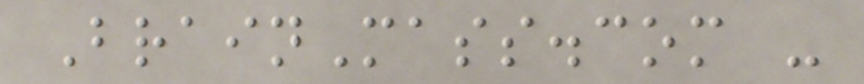BrainMass.com -
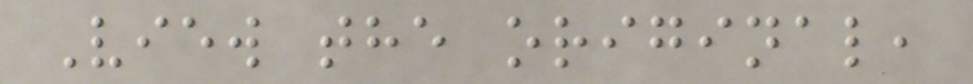View the original,
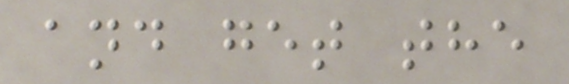and get the
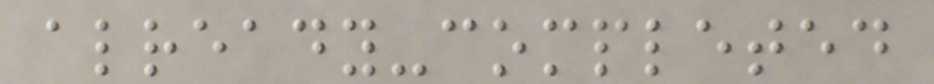already-completed
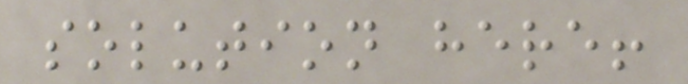solution here!
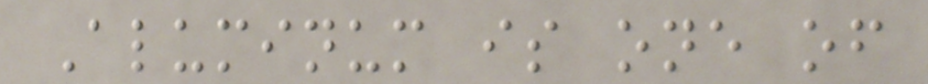Aluminum is one of
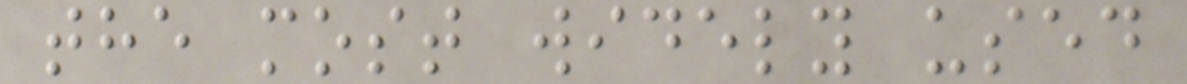the most widely used
